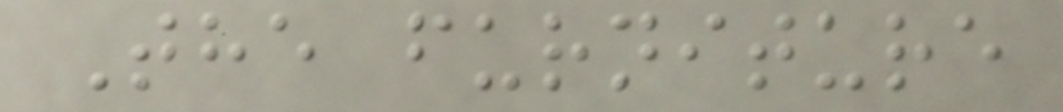The furniture
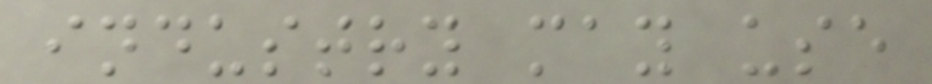industry may use
